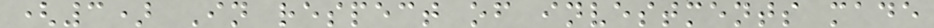(3) In respect of investments made
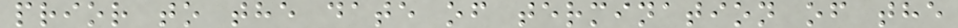prior to the date of termination of the
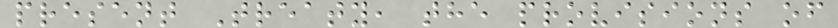present Treaty, the provisions of
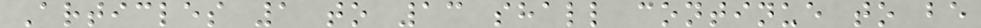Articles 1 to 13 shall continue to be
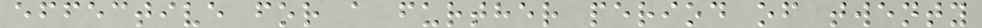effective for a further period of twenty
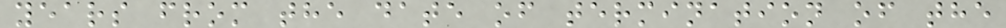years from the date of termination of the
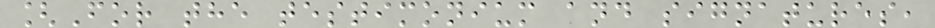[For the testimonium and signatures,
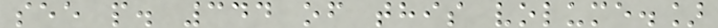see p. 344 of this volume.]
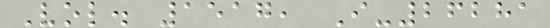Vol. 1517, I-26281
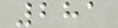281
